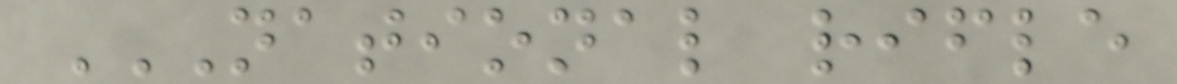NATIONAL RIFLE
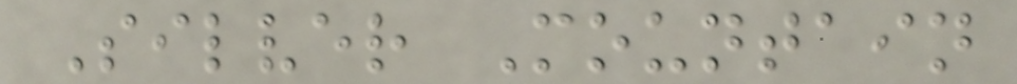Silver Mountain
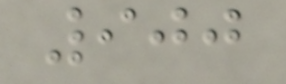900
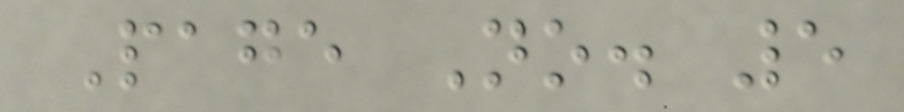Page No. 5
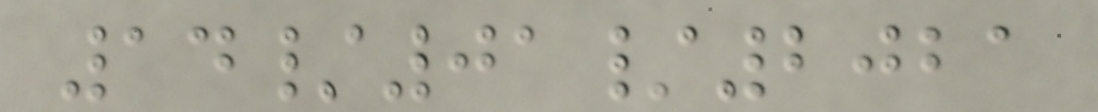14/01/2021
